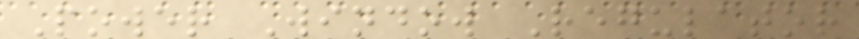Power Window Regulator
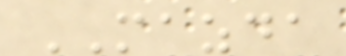MAZDA
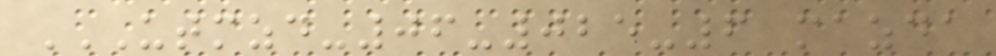UTMZD-06-025-6 MAZDA
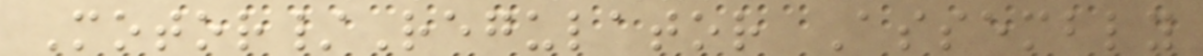Motor/Regulator Assembly
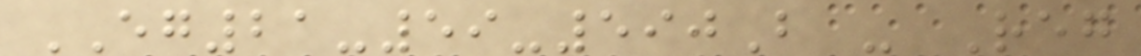EG21-59-590B - Reg
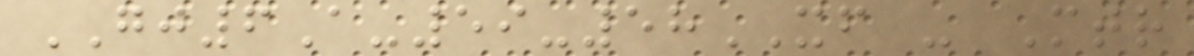GJ6A-59-58XF - Mtr
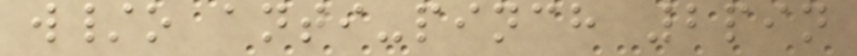w/o anti-pinch 2pin
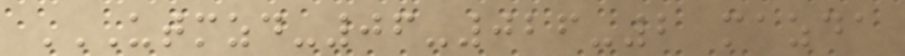UTMZD-06-026-2 MAZDA
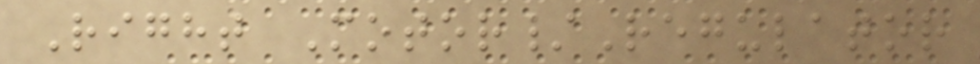Right Motor/Regulator
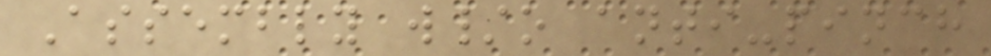Assembly w/o anti-pinch
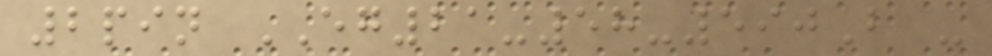2pin EG21-58-590B -
